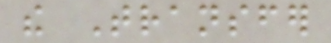the Transfer
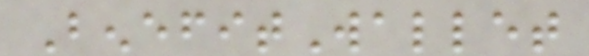BenefitWallet
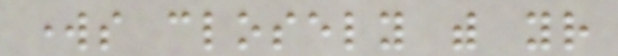works closely with your
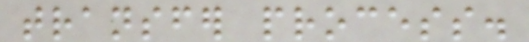transfer process.
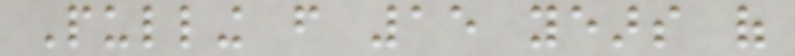Pulling from 15 years of
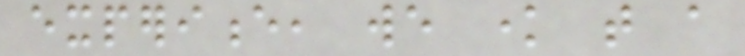experience, we know that a
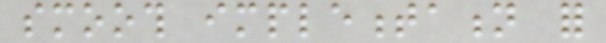smooth implementation for
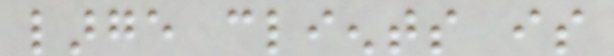large clients is
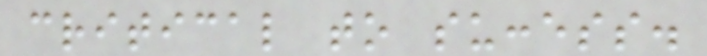critical to success.
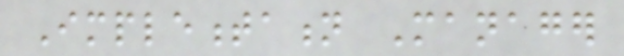Implementation Manager
